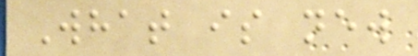What is new
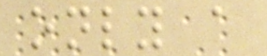only a
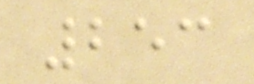253
